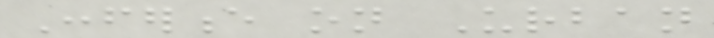Conference on Urban
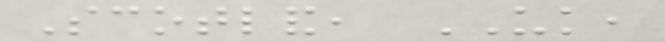Scotland, UK,
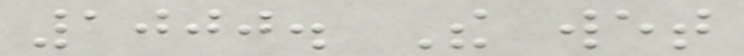1000. The wet
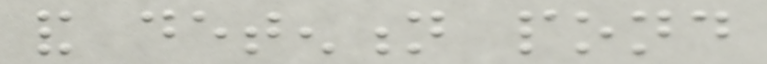and detention pond
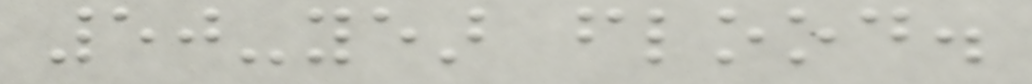50-year flood.
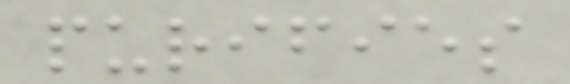purifies
